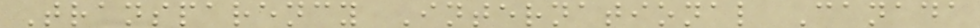Transparency International Canada
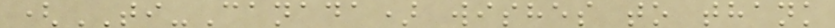(TI-Canada) wishes to thank
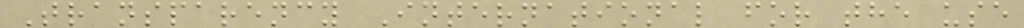Transparency International for the use
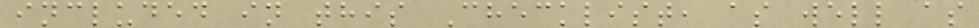included in this Checklist, as well as
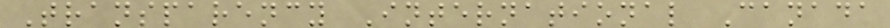Transparency International Canada
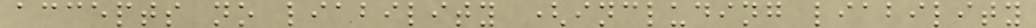accepts no liability (including liability
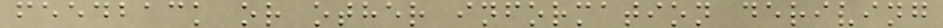feedback or other information deriving
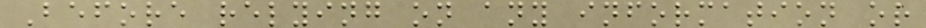Before relying on any information or
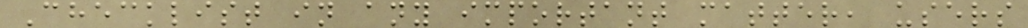Checklist in any important matter, users
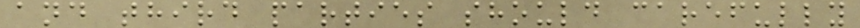and third parties should carefully
